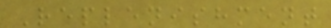Replenishment
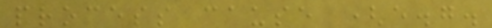process cause (e.g.
